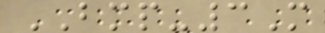BMP-3M
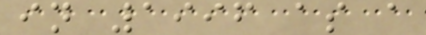in 1996 as a
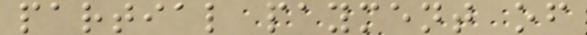partial payment of
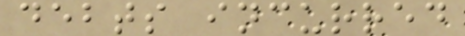debts incurred
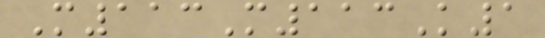M113M113K1
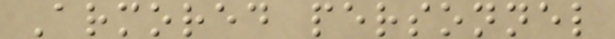Armored personnel
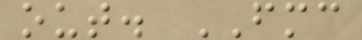out. FMC
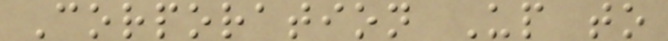Corporation Up to
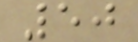50
